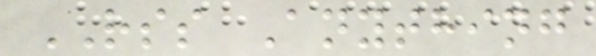RSS Anything
